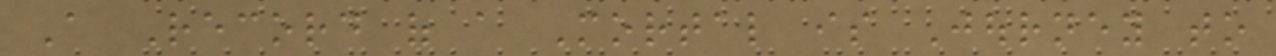A Record of a Mortal is Journey to
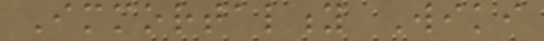Immortality Wiki
